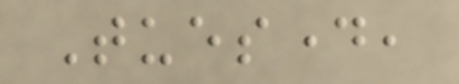Tuesday,
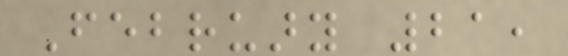February 21,
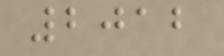2012
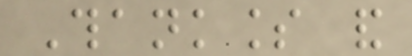Thankless and
